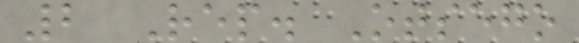2 Rep. Otsego
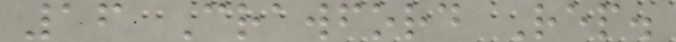16 Crawford Rep.
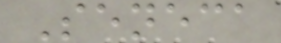Seneca
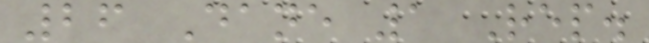26 Dane 1 Rep.
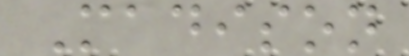Madison
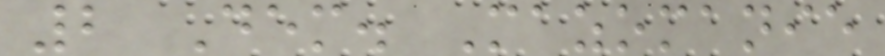2 Dem. Mazomanie
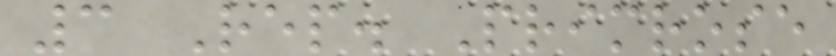3 Rep. Primrose
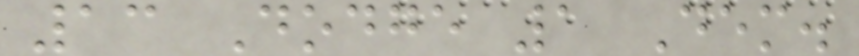13 Dodge 1 Dem.
